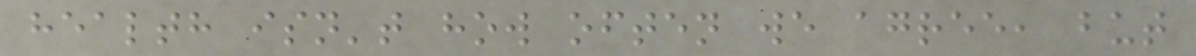health isn't how often we agree, but
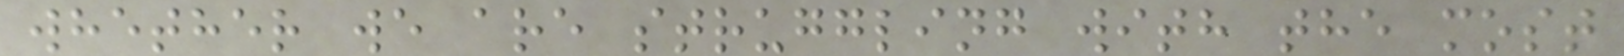whether we are struggling with the most
